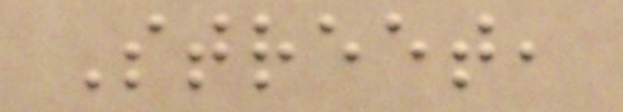Street,
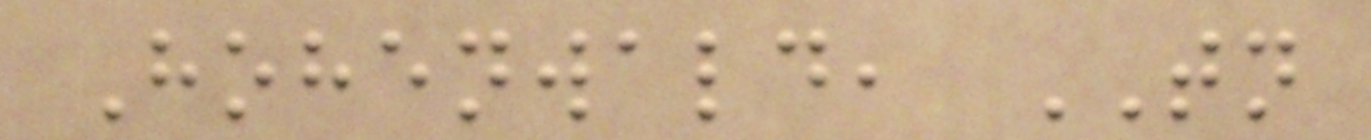Hohenwald, TN
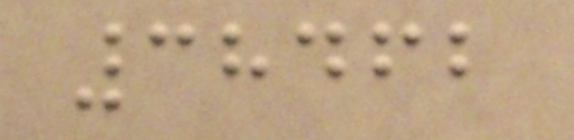38462
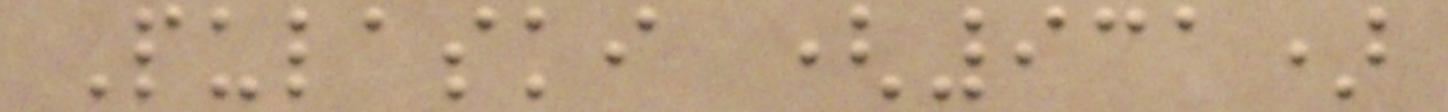Pulaski (931)
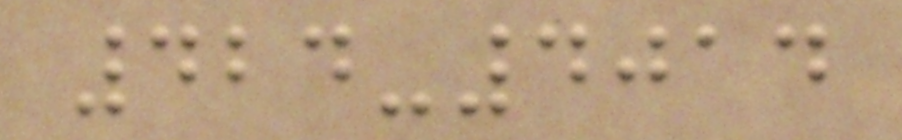424-4014
